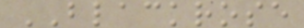BLACKROSE
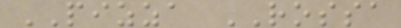PIZZA ROSSA
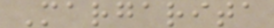Margarita
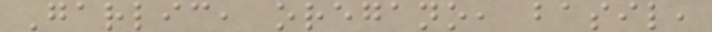Garlic, oregano, basil,
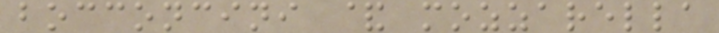bocconcini & mozzarella
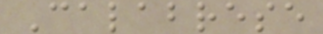Calabrese
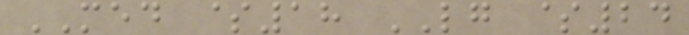MED $18 LG $24
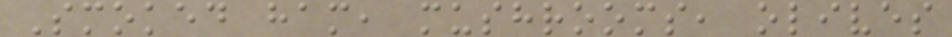Smoked ham, mushrooms, olives
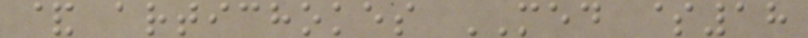& artichokes MED $18
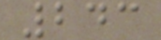243
